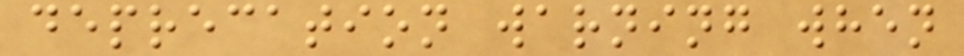deprecation warning when
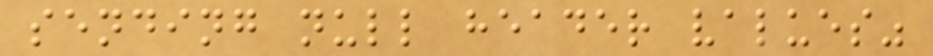sending null header values"
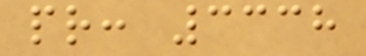pr: 3338
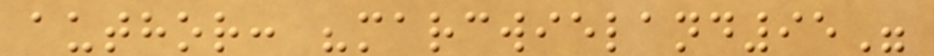author: "marcwieland95"
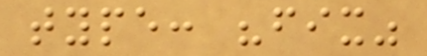type: "fix"
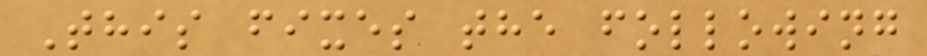This fixes the following
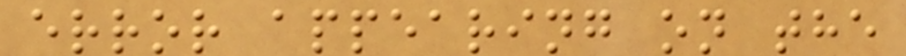error appearing on the
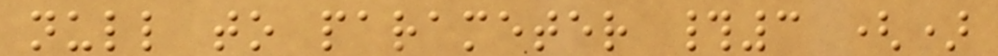null to parameter #3 ()
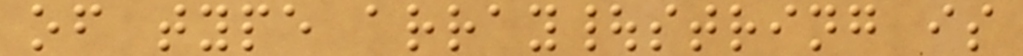of type array|string is
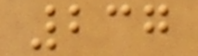237
